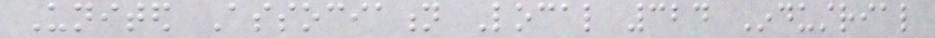United Association Local 324 Industrial
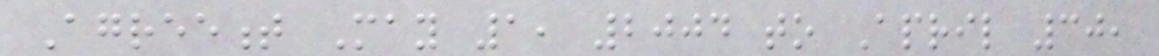Agreement May 1, 2004 to April 30,
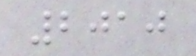2010
